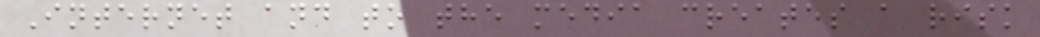Internet and to the media creates a risk
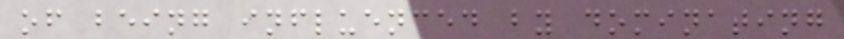of being influenced by dominating
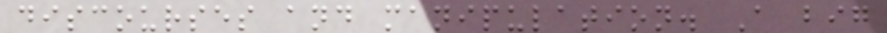discourses and manipulation. A big
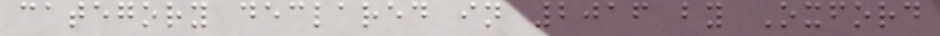category declared in 2016 by Oxford
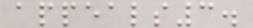appeals3.
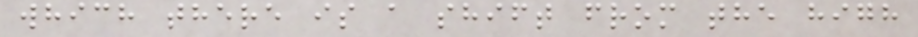which there is a shift from the high
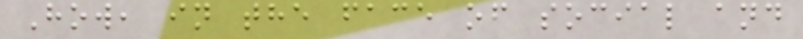How, in the face of social and
